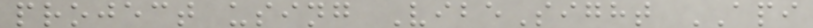project using VibeSight API
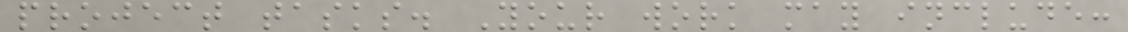project tasks. Your work may include:
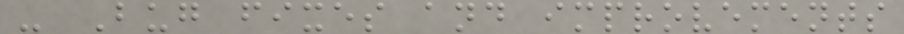- Bug fixes and improvements
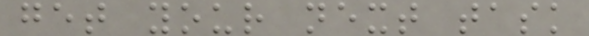get your next task
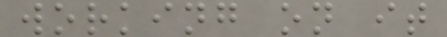working on it
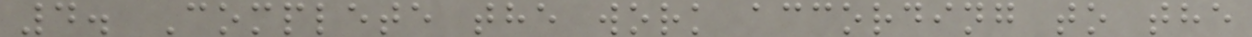4. Complete the work according to the
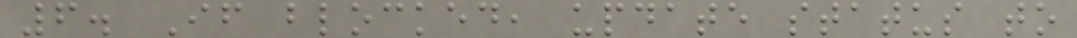6. If blocked, update status to
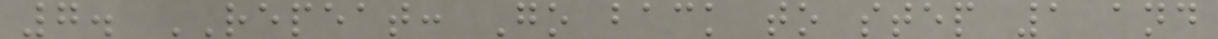7. REPEAT: Go back to step 1 and
